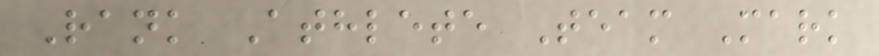Rank Athlete Team Mark
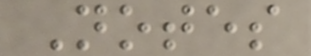Notes
